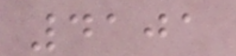4101
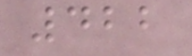422
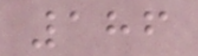186
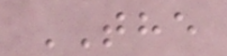THE
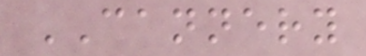CANNERY
